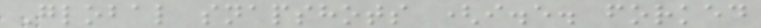Global snapshots (i.e. forked
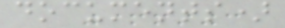documents)
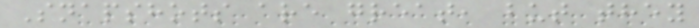Snapshots are great, but they
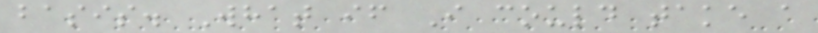basis. What if I could take a
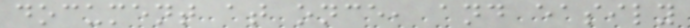document at once, and easily
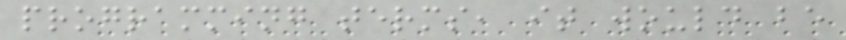programming terms, it would be
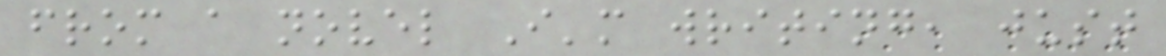from a novel I'm writing, just
